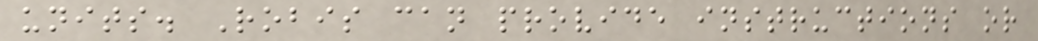units. Robis can provide instructions or
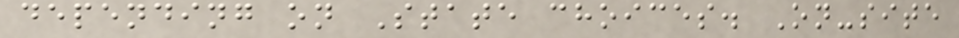depending on State choices. On-site
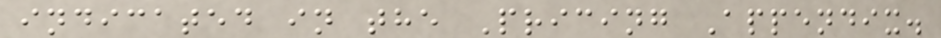indicated in the Pricing Appendix.
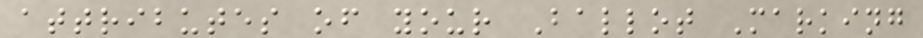attributes of your Ballot Marking
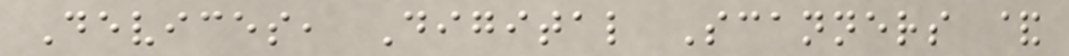Devices, Digital Scanners &
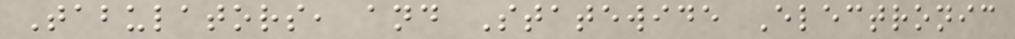Tabulators, and Statewide Electronic
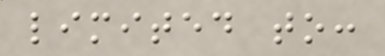limited to:
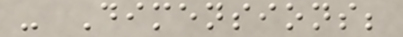- Dimensions;
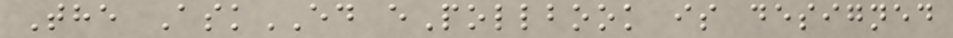The AskED ePollbook is designed
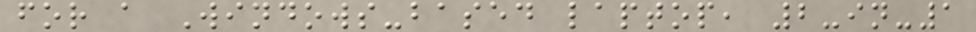for a Windows-based laptop, 2-in-1
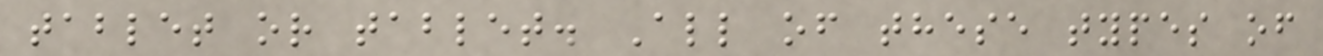tablet or tablet. All of these types of
